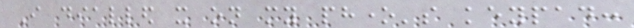I dialled it on my phone's keypad:
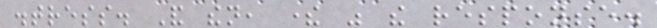distress. And then, there was the response.
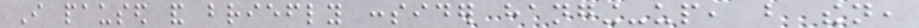I paused and briefly consider hanging-up, but then,
